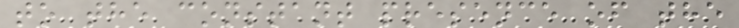to the constant presence of the
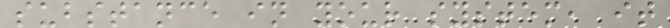substance in your system, it
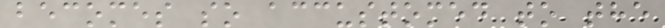becomes so accustomed to the
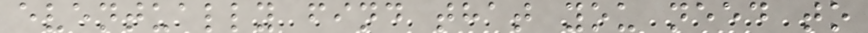eventually find that you need to
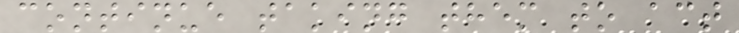continue taking them to act
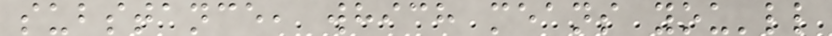substance, which means you'll
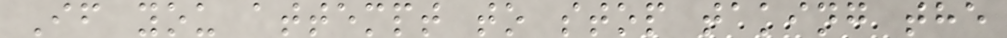If you attempt to stop taking the
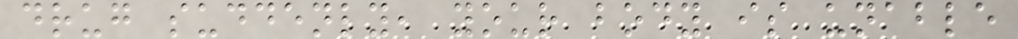drug suddenly, your body is unable
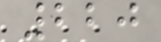220
